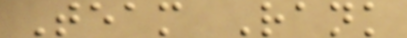Team Rank
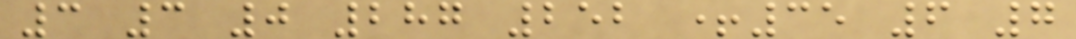3 3 0 287 252 +35 6 7
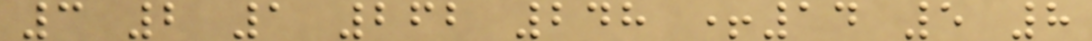3 2 1 262 248 +14 5 8
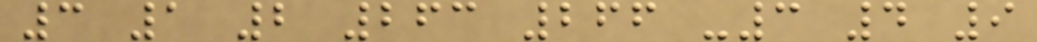3 1 2 263 266 -3 4 9
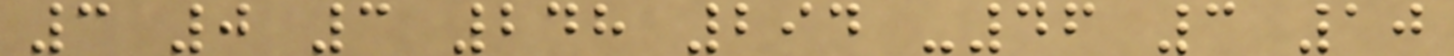3 0 3 248 294 -46 3 10
